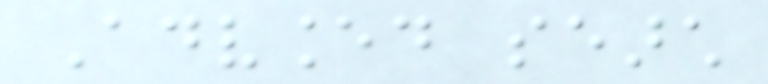Advanced search
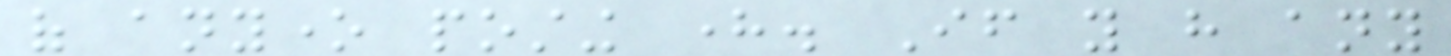of anyone posting here. If you have any
